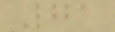71
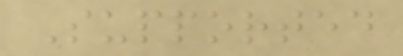Supported
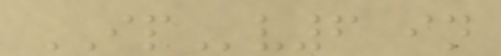IPv6 in
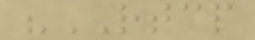"RTCP
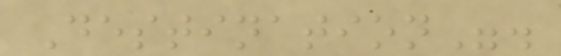Destination".
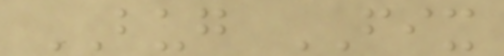BUG FIX
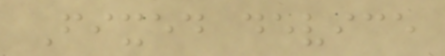Fixed device
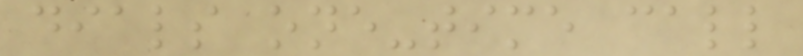dials one-time call
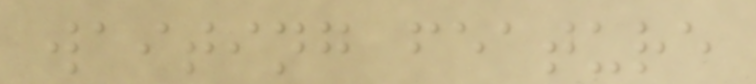waiting feature
